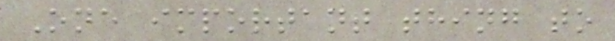One important thing to
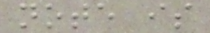note is
